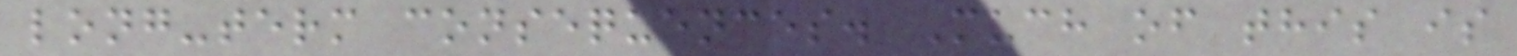long-term consequences. Much of this is
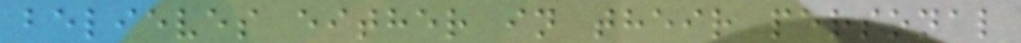believes either in their personal
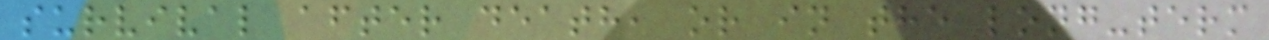survival after death, or in the long-term
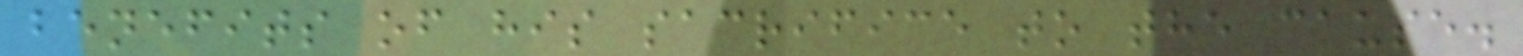benefits of his sacrifice to the cause.
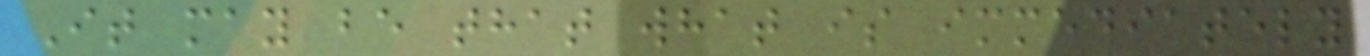It may be that what is immediately
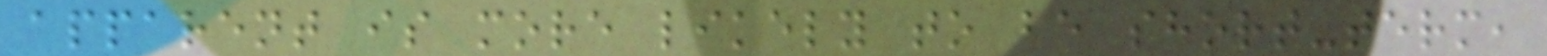apparent is more likely to be short-term,
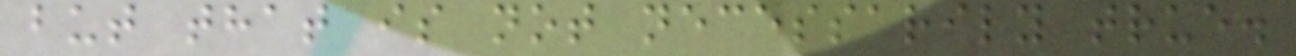but that is not necessarily true.
